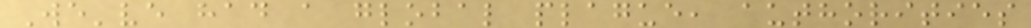We've had a global plague, authorities
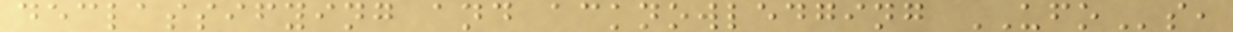declassifying and acknowledging UFOs,
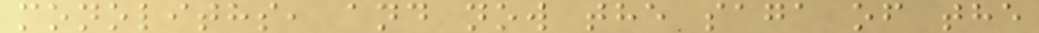monoliths, and now the saga of the
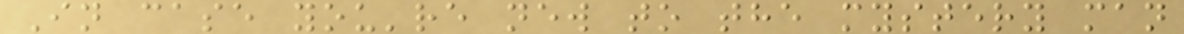In case you're new to the mystery man
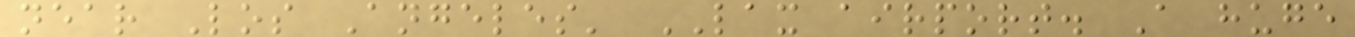near Los Angeles' LAX airport. A huge
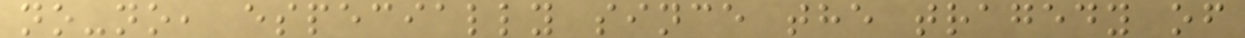no-no, especially since the tragedy of
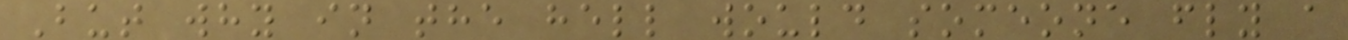But why in the hell would someone fly a
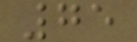75
